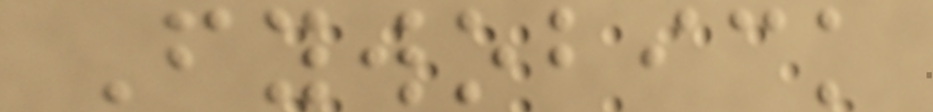Fywobick
